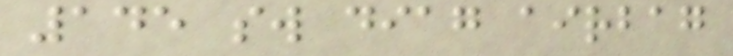145 sw diag airbag
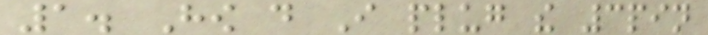1. How do I plug the 3pin
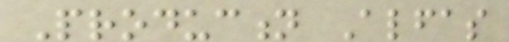Production Alfas
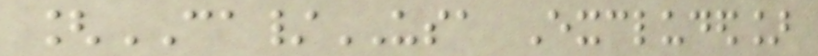[CA/USA Excluded]
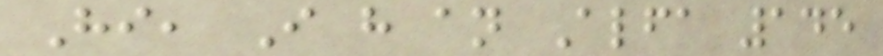Hi, I have an Alfa 145
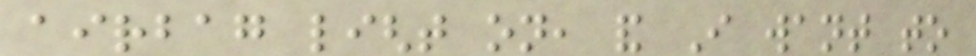airbag light on, and I want to
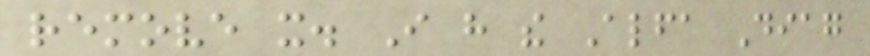remove it. I have the Alfa Diag
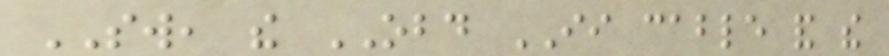SW, the OBD II cable and the
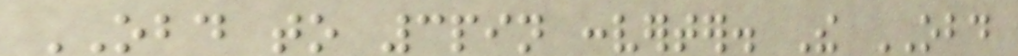OBD to 3pin converter. The OBD
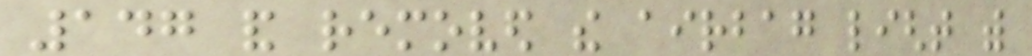147 and removed the airbag light with
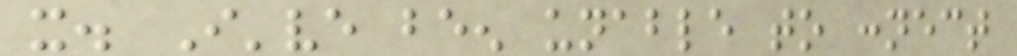it. I've been unable to connect
